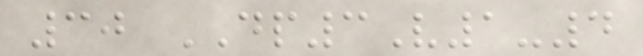30 DP3V1-4
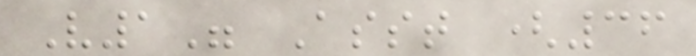V1" Asst (36
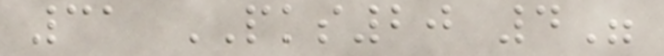31 PKS20 4"
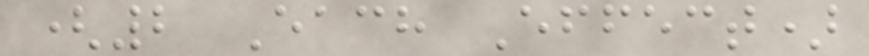(2 Each Effect)
